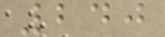240
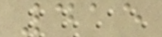415
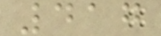417
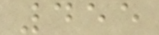455
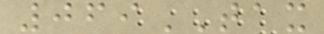069TAX
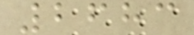2683
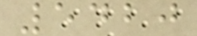5420
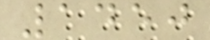1450
